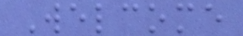Welcome
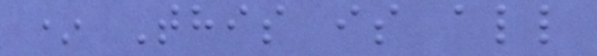* This is all
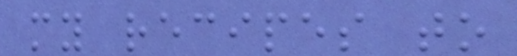my recipes to
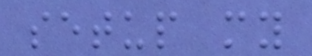setup my
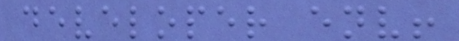developer env!
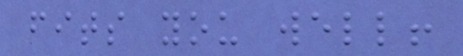fits you well!
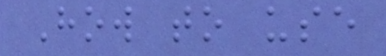How to use
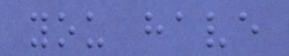you have
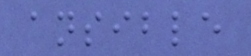ansible
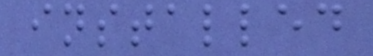installed
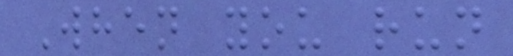When you run
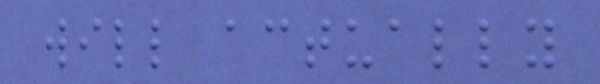will actually
